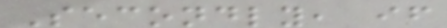Secondly, if
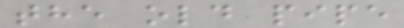the old pipe
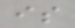is
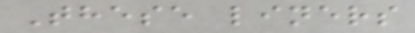These liners
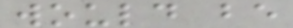would be
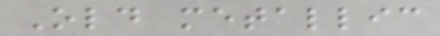Old metallic
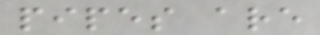pipes are
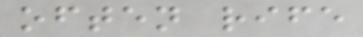often rife
